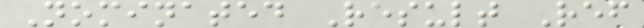Nominated Result Ref
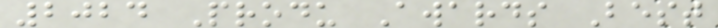2024 Produ Awards Best
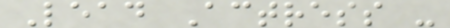Lead Actress -
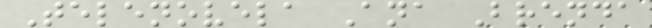Telenovela Ana Brenda
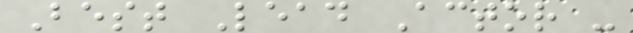Best Lead Actor -
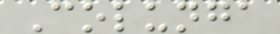Colunga
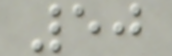50
